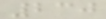230
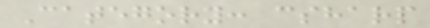Category: csharp
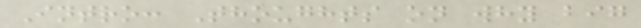Intro: Thoughts on why big
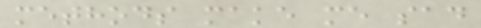methods make me sad
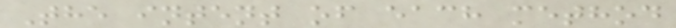The intent of each method
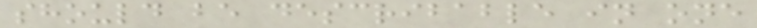should be describable in one
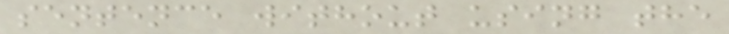sentence without using the
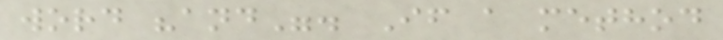word "and". If a method
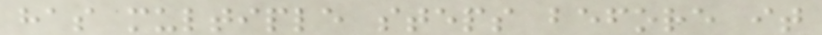has multiple steps before it
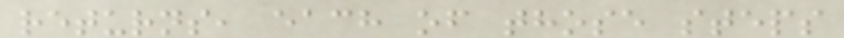returns, each of those steps
